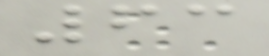63
